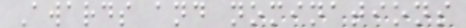Awards and nominations
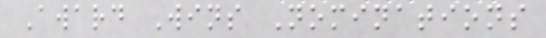Award Wins Nominations
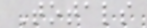Totals
